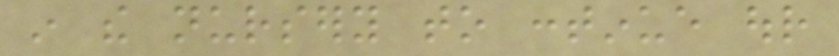in the nursery to continue our
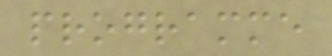programme
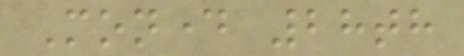Monday 28th
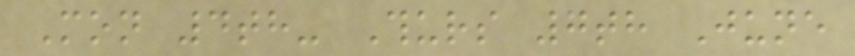Mon 4th- Thurs 7th June
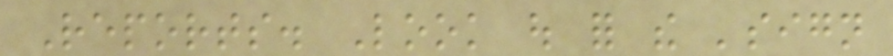Reports. Look out for the 'sign
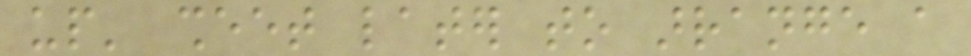up' sheet later to arrange a
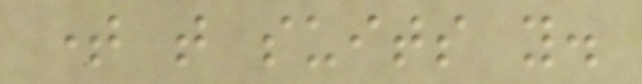time that suits you.
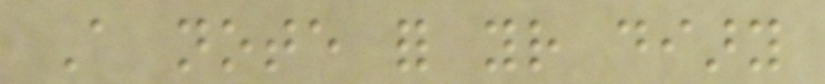A note for your diary
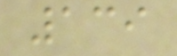139
